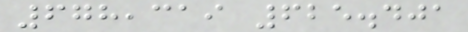678,319 625.401
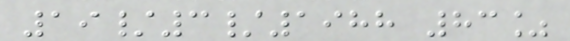19/3/1988 83%
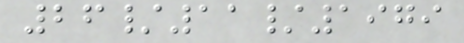26/11/1979
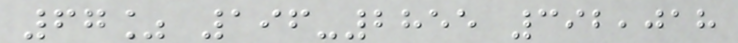67% 196-2855 392,018
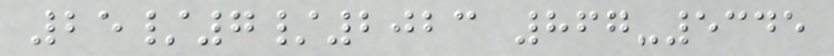25/7/2023 867-5345
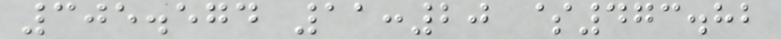305.574 11:20 $473.82
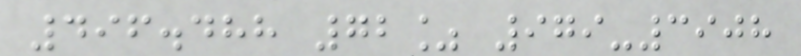496.488 72% 979-3908
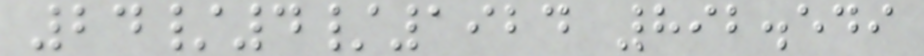24/4/1924 892.549
